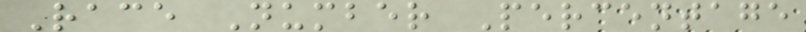Race Number Percentage
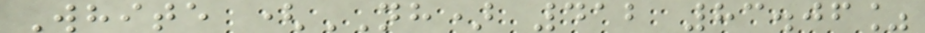White (NH) 412 83.06%
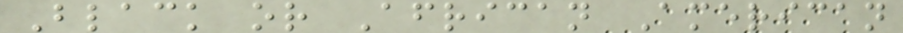Black or African American
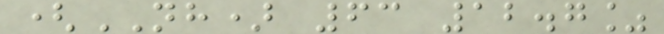(NH) 63 12.7%
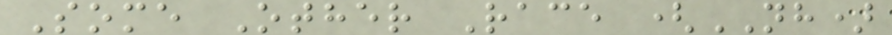Some Other Race (NH)
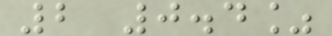2 0.4%
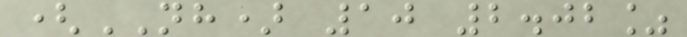(NH) 10 2.02%
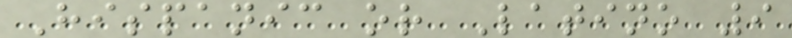Hispanic or Latino 9
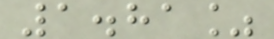1.81%
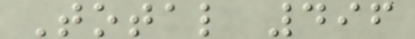Total 496
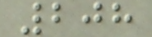208
